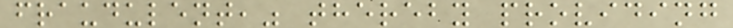fraudulent," thereby providing
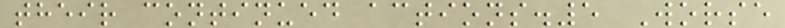their continued actions.5 Worse
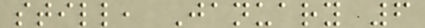still, January 6
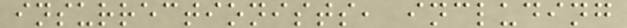insurrectionists, including
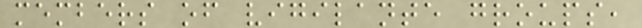members of vigilante groups,
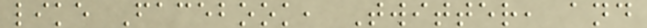like Facebook, Twitter, and
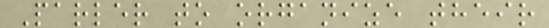Parler to organize their
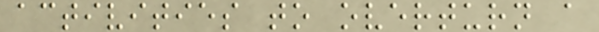activities to overturn a
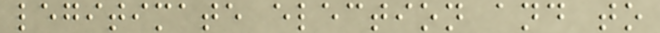legitimate election and to
